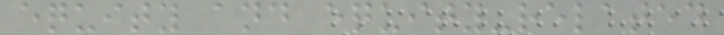equity and equity-related
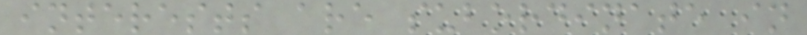interests are subordinate in
